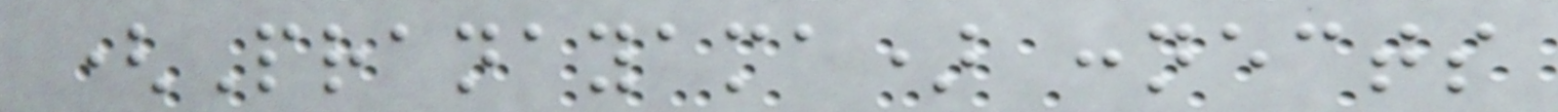(Pranayama) connects
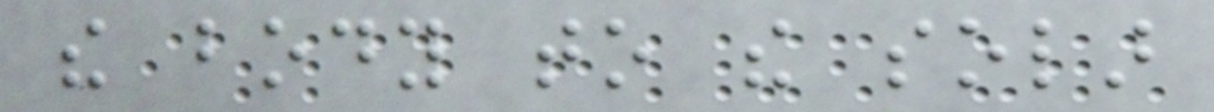the body to the solar
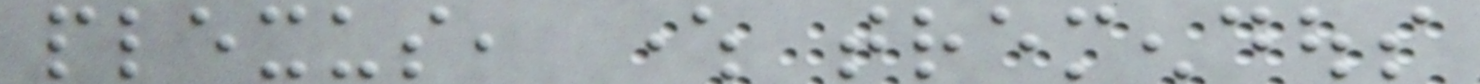plexus, where tremendous
